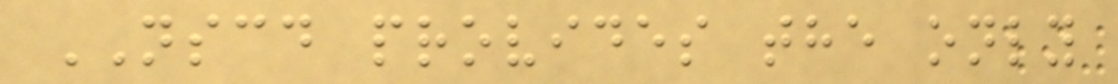NSCD provides the only
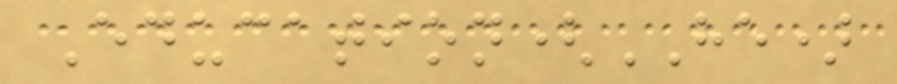Education(HE)
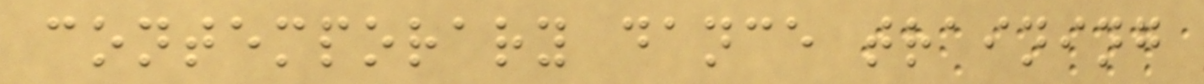contemporary dance training
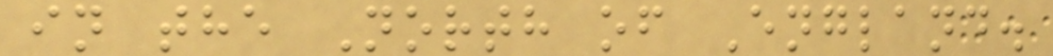in the North of England.
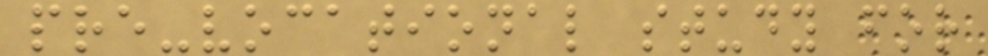pre-vocational study for
